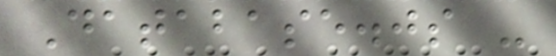Database.js -
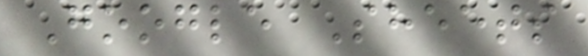Google Sheets
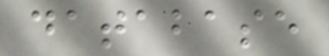database
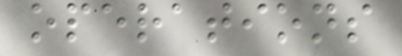operations
